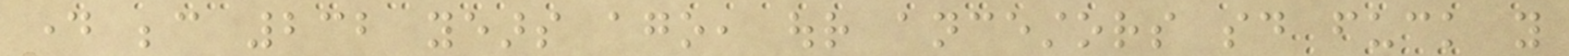day because 232 years ago, our ancestors said fuck you
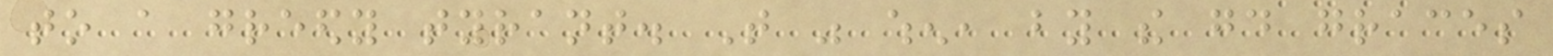to a greedy tyrant. That was when, by the good graces
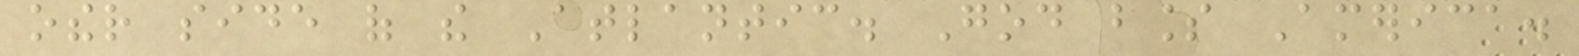other side of the Atlantic. God bless America.
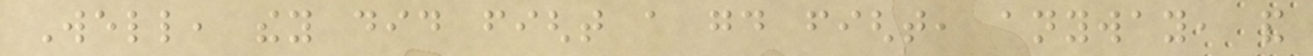Well, they did fight a good fight, anyway, and
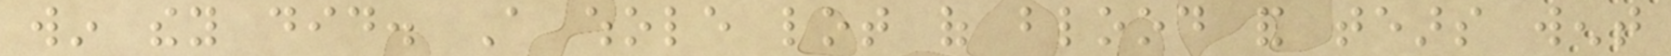win they did. A whole lot of blood and tears went
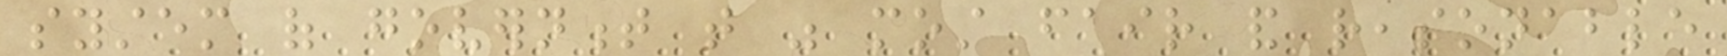system of government that was most fair and reasonable
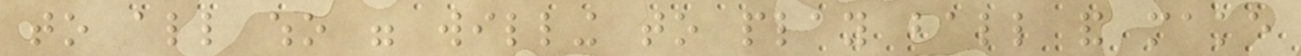to all who were willing to play ball and make
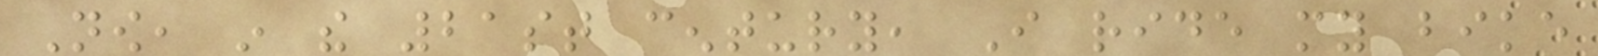Now, in the 21st century, I ride my bike
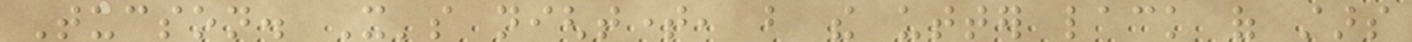Tucson. It's nighttime, but the utter lack of stars
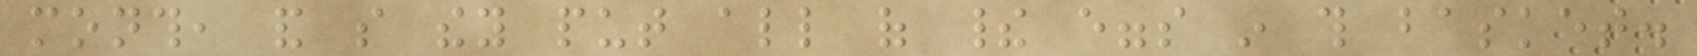month, and so they put all of their eggs in this basket.
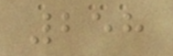258
